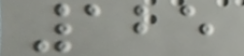125
